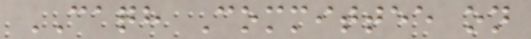CAQH Committee on
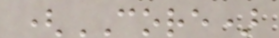(CORE)
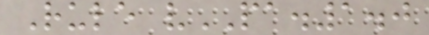Rule vPA.1.0
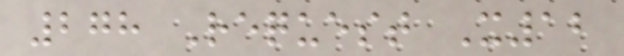278 Request X12
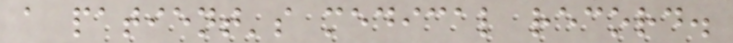a patient's medical record.
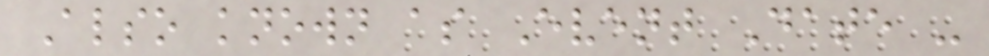Also known as Event Date -
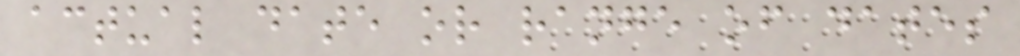actual date or range of dates
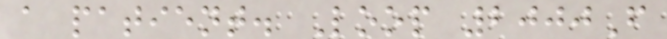a patient. Loop 2000F
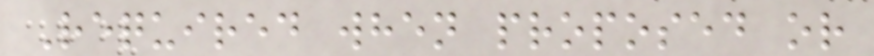Required when proposed or
